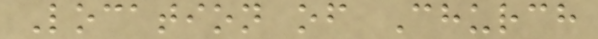Location of Church
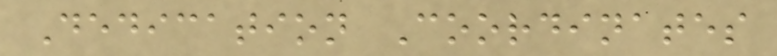Dedication Coordinates
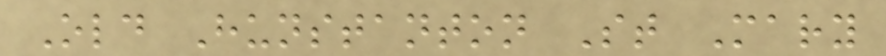Old Hunstanton St Mary
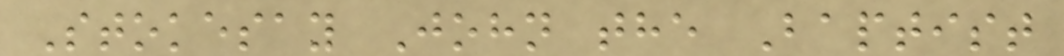Stokesay John the Baptist
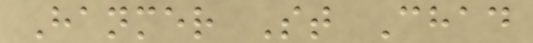Hanmer St Chad
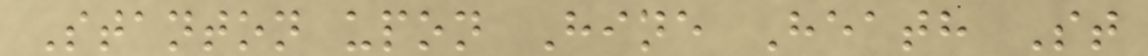Stanton upon Hine Heath St
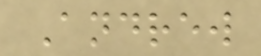Andrew
